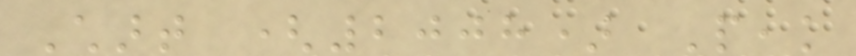Chart (2008) Peak
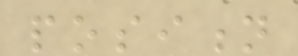position
